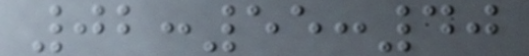02:55:40
